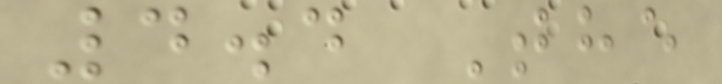4.4 The
